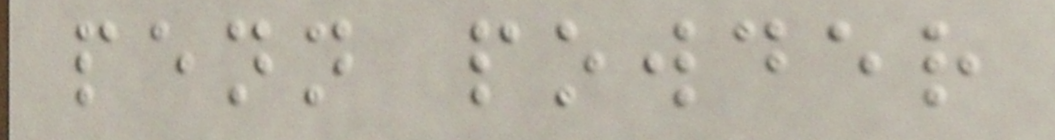penn powder
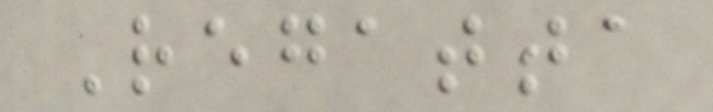Regatta
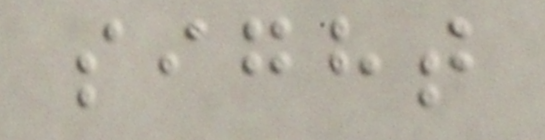sight
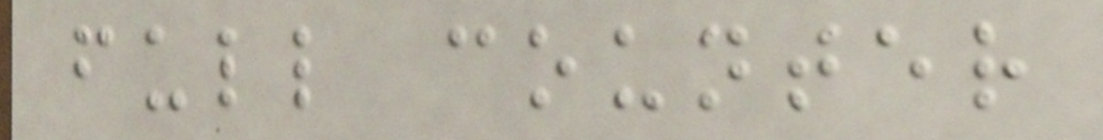full counter
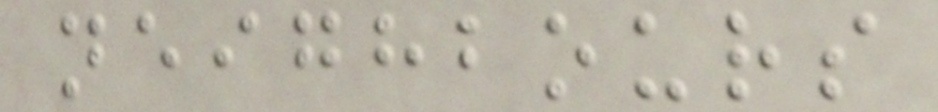neighbours
